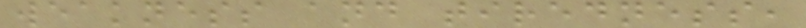weakness and tiredness,
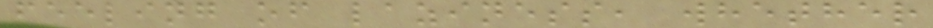feeling of laziness, whether
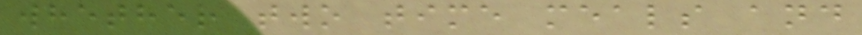whether two time meals and
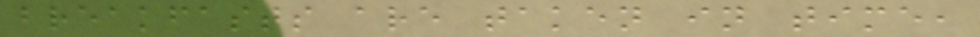breakfasts are taken in time,
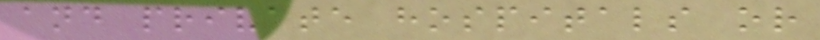and private hospitals or
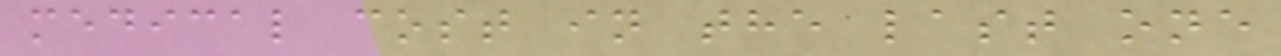medical cost in the last one
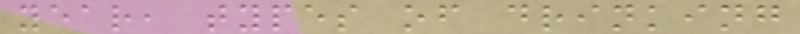year, types of drinking
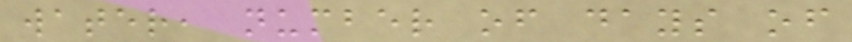water, number of days of
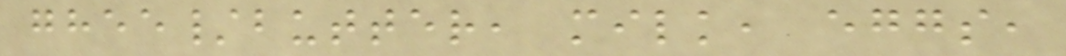ghee/butter, milk, eggs,
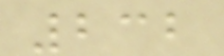232
